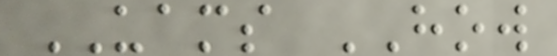UAMS HOW
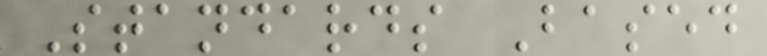Standards Based
